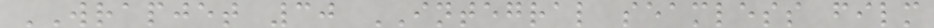WRAPJET 30 INTEGRAL seamless film
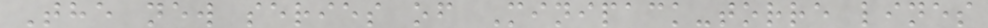The new series of Minipack-torre lines
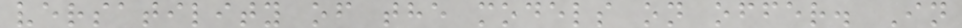versatility of the models on offer. In
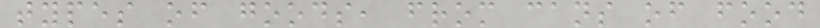types of goods, from cans of food
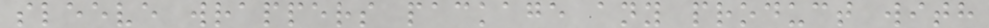sleeve wrappers package any product with
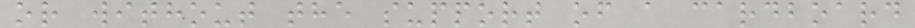or without the support of a cardboard
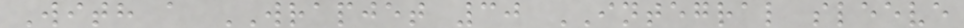With a WRAPJET 30 INTEGRAL sleeve
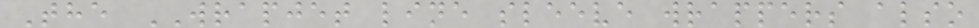The WRAPJET line sleeve wrappers also
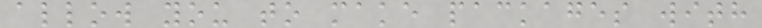allow you to make packages with
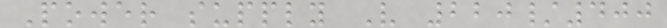Power supply V 220/400
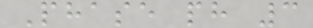Phase ph 3
